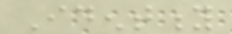Identity
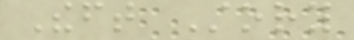Theft Story
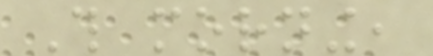This morning,
